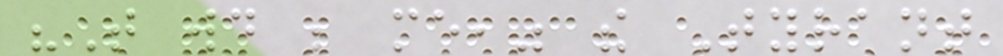"That would be me," the Tyrant
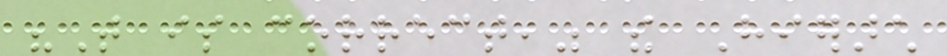"That is correct," the Hierarch
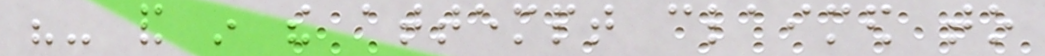"- and in the attempt claimed to
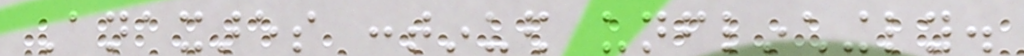Anaxares continued unflinchingly.
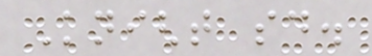Knight said.
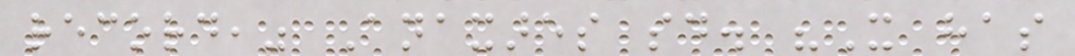record," Anaxares said. "It has
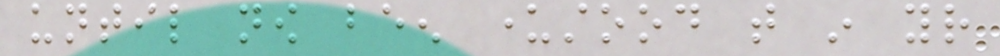until now been understood that in your
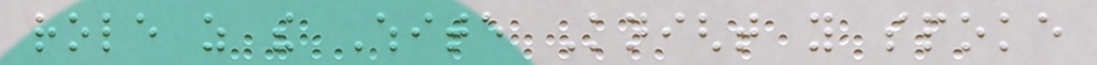role as the White Knight you spoke
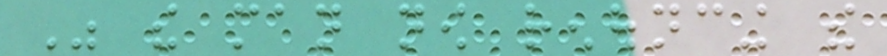Was the man now renouncing the
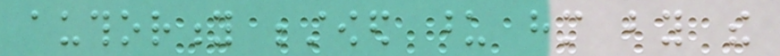authority bestowed upon him by the
